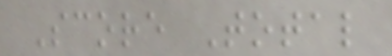Score Total
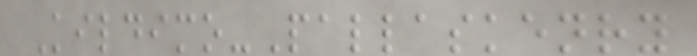Kildimo-Pallaskenry
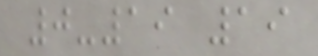0-19 19
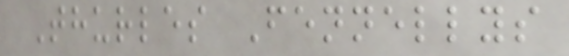Thurles Fennellys
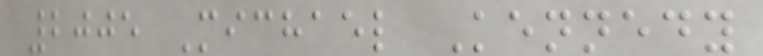2005 Michael Kennedy
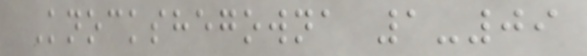Knockshegowna 1-09
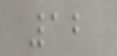12
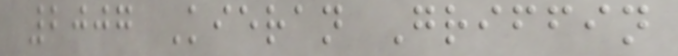2007 Kieran Griffin
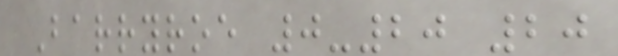Barryroe 0-20 20
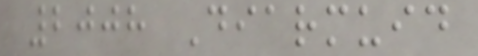2008 Diarmuid
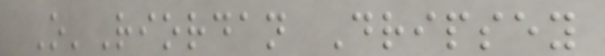O'Riordan Dripsey
